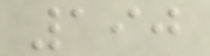190
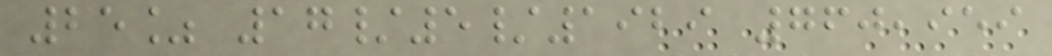25% 17/5/1929 760,959
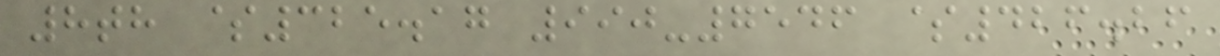8th $325.17 990-7546 $426.26
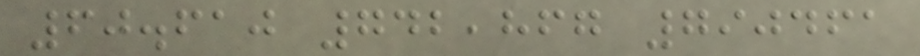60.610 742,867 790461
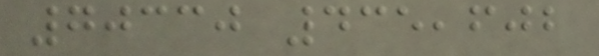70330 435,602
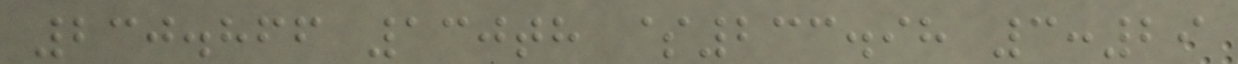230.866 130th $233.98 3:29
